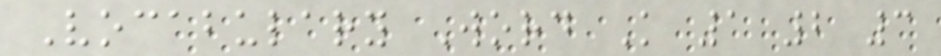Vocabulary Word K 1 2 3
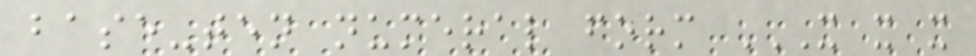base-ten numeral form X X X
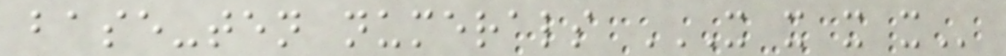base-ten numerals X X X X
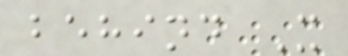behind X
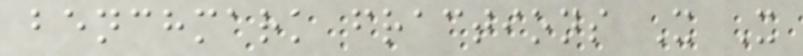benchmark fractions X X
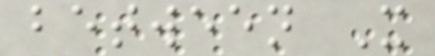between X
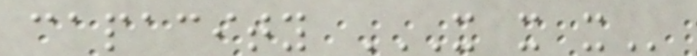capacity X X X
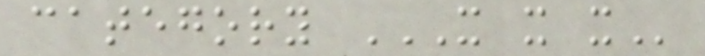category X X X
